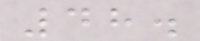48.
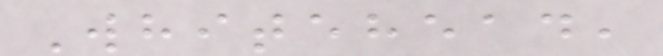Whitehead,
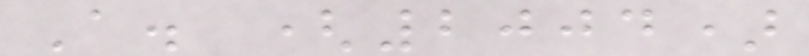A. (2004)
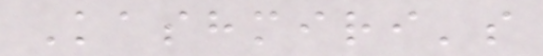Kashmiri's
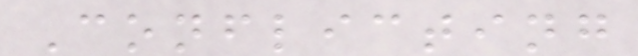Conflicting
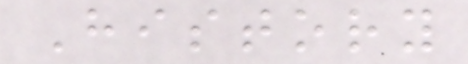History
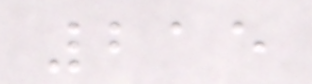215
